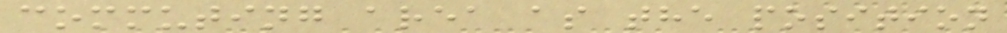commuting area as the position
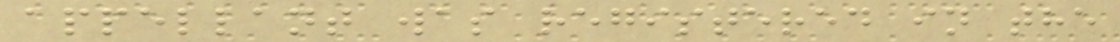appellant was registered in the
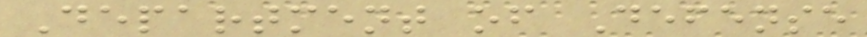Department of Defense
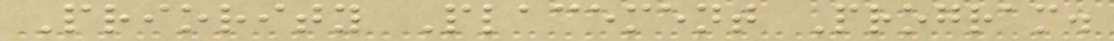Priority Placement Program.
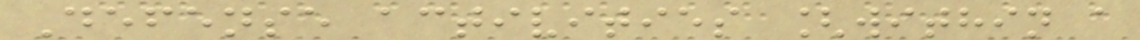Defense activities [within a
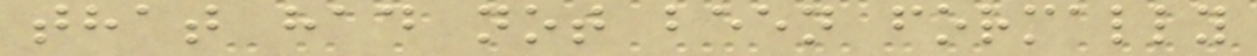that had not been formally
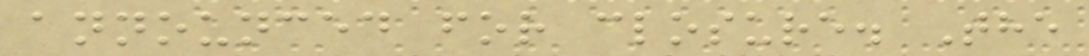announced for closure. The
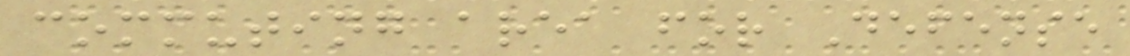commuting area for Defense
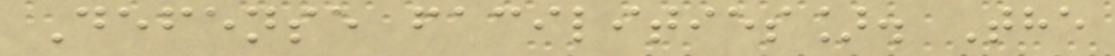Defense facilities]. The
